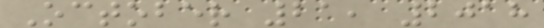October 21, 2018
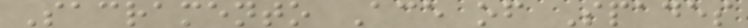Sacramento Ace of Spades
